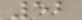52
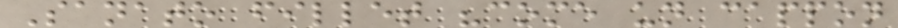Sanato fillet "come un cappon
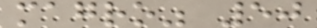magro" 50
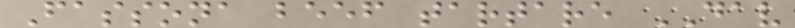Fassona beef tartare DAV
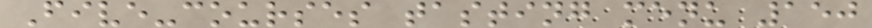Five-courses tasting menu 150
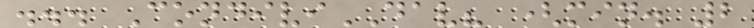... CondiviDAV? (min. 2
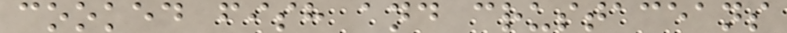cooked fish and crustaceans
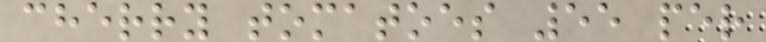cherry tomatoes 55 per
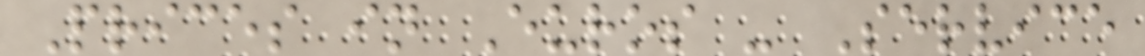Prices in Euros - Service
